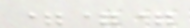===
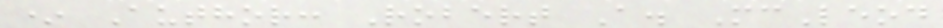* Author: Robert A. McLeod
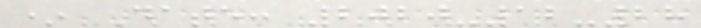* Date: 2020-12-28
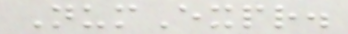NumExpr.
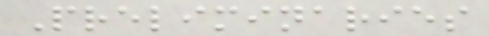Preliminaries
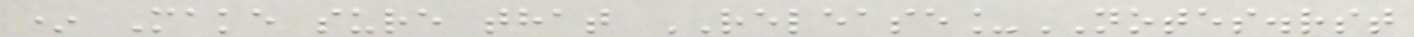* Make sure that RELEASE_NOTES.rst
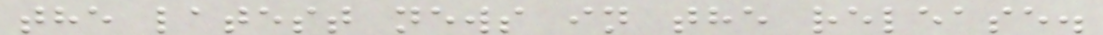the latest news in the release.
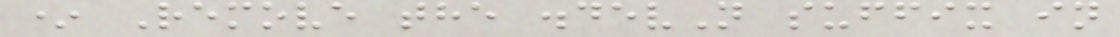* Remove the .devN suffix in
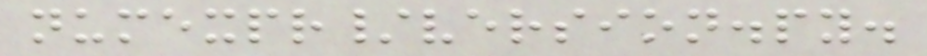numexpr/version.py.
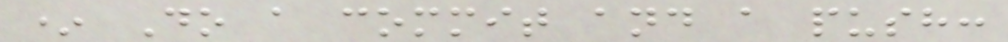* Do a commit and a push:
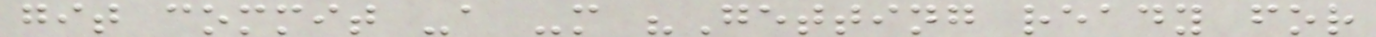git commit -a -m "Getting ready for
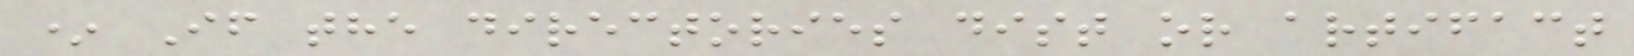* If the directories dist or artifact
